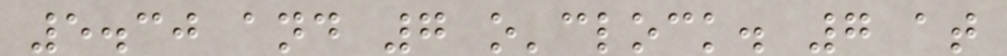5.30 and 7 o'clock. 7 at
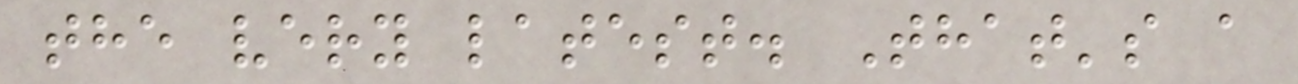the very latest. That's a
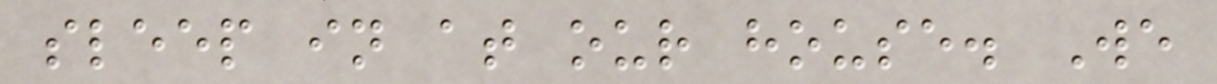sleep in at our house. We
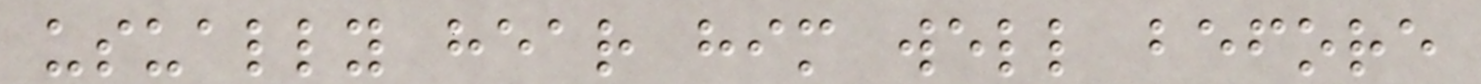usually hear him well before
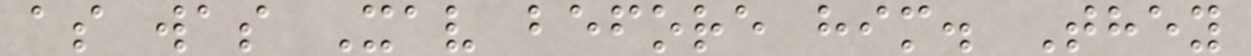as was Xav before him. They
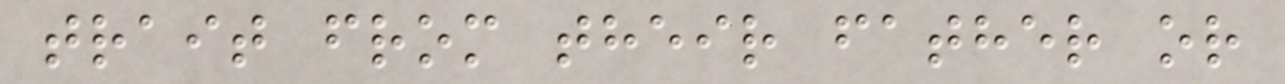trait from their father or
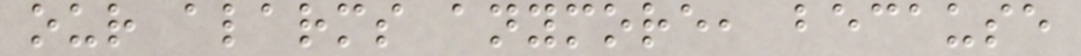our alarms anymore, because
